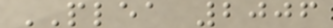PLEA 2006
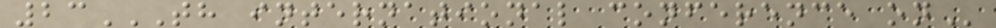23TH INTERNATIONAL CONFERENCE ON
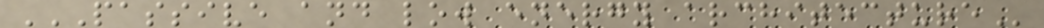PASSIVE AND LOW ENERGY ARCHITECTURE
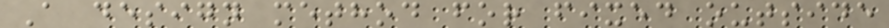A design method for fixed outside
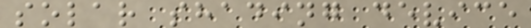solar shading device
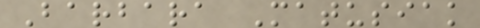Barbara Matusiak
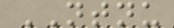NTNU
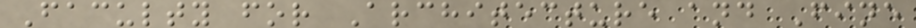Faculty for Architecture and Fine
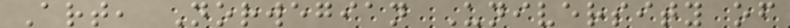Art, Norwegian University of
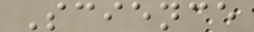Science
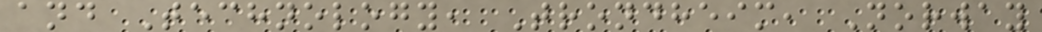and Technology, Trondheim, Norway
